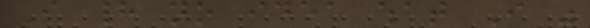I had no idea what I was
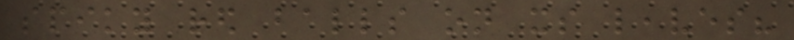spiky red balls on its leaves?
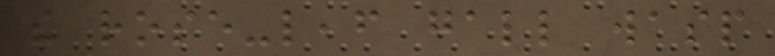the rose-leaf gall wasp
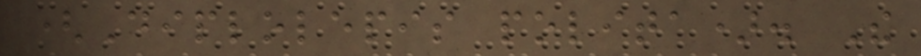(Diplolepis polita). The
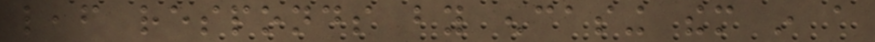leaf responds by encasing them in a
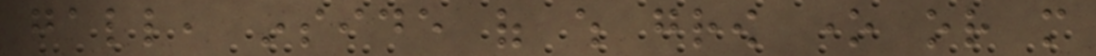gall, inside of which grow one or more
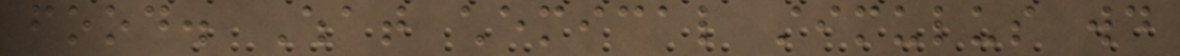food. What chemical stimulus would
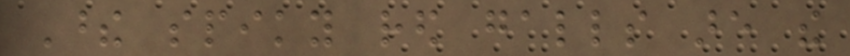These spiky red galls are the
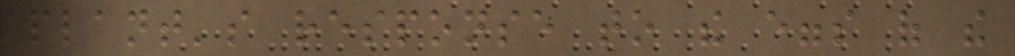plant's response to the eggs of the
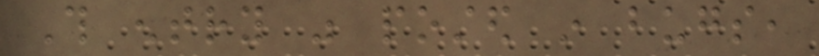This entry was posted in bugs,
